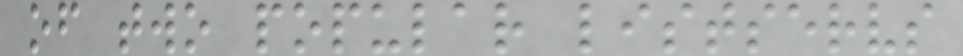of two popular listservs
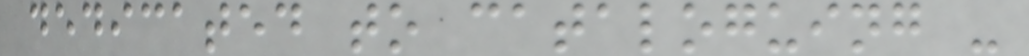dedicated to cataloguing -
